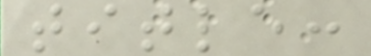title:
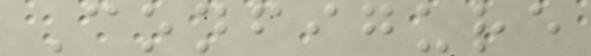Configure
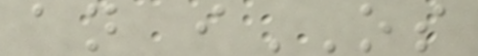an iOS
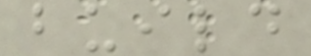build
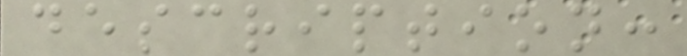description:
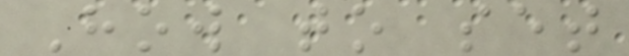How to set
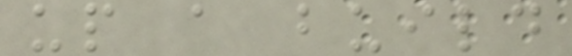up a build
